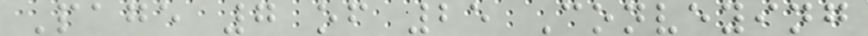Page 7 of 25 Conveying
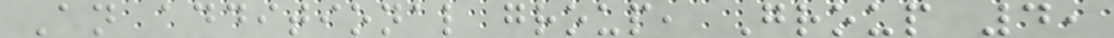An additional group, Group 4,
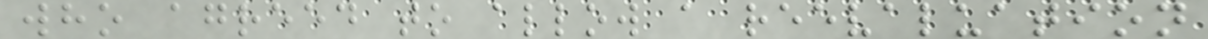who agreed to allow a reevaluation
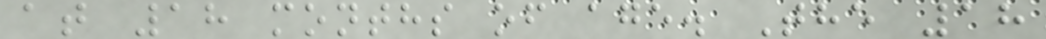at 18 months of age. The 18
